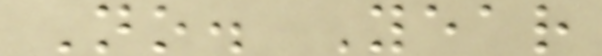No. Year
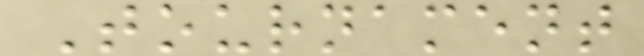Tournament
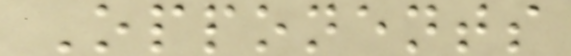Opponents
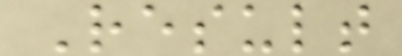Result
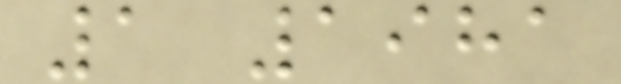1 1981
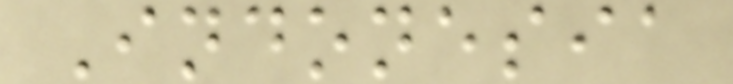Indonesia
